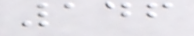146
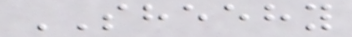SHEEHY
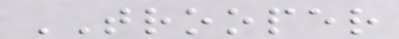TROOPER
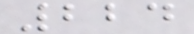224
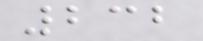232
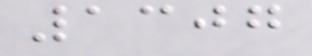1307
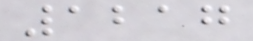1217
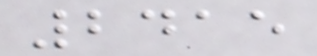2415
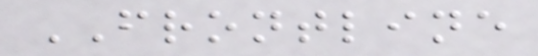FRONTLINE
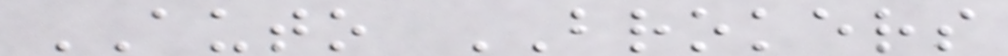AUTO BROKERS
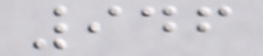946
